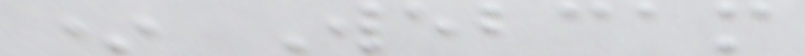* Webcam
